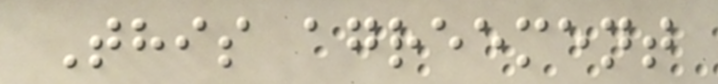This agreement
